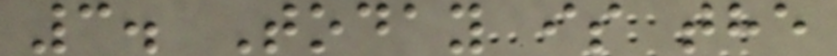3. Today is the
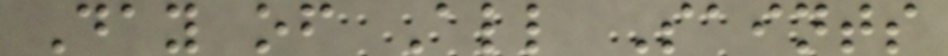Day of All Saints
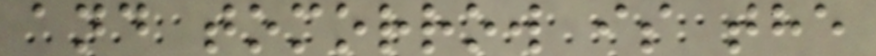and tomorrow is the
